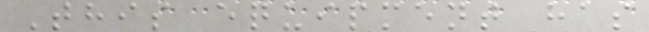This equipment has
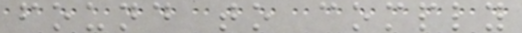found to comply
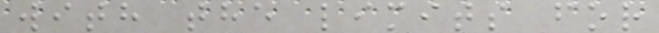with the limits for
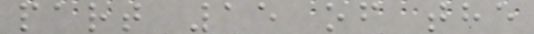part 15 of the
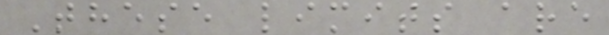These limits are
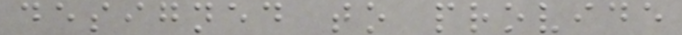designed to provide
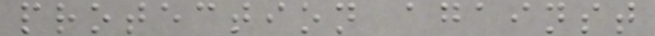protection against
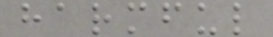harmful
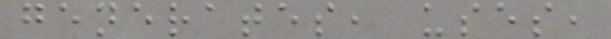generates, uses,
